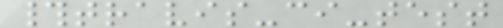#travis-ci-test
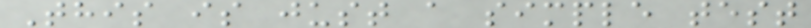This is just a simple test
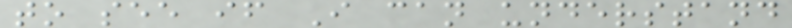to see if I can understand
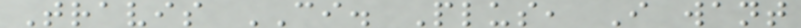Travis CI. Plus, I want
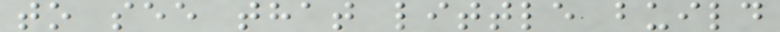to see that little build
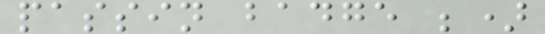passin badge ;)
